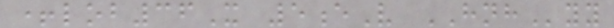+lob36X 5eV HNHyy
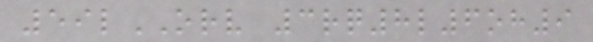59lORV 3rq8l6oh9
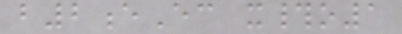b2eEc x#o1
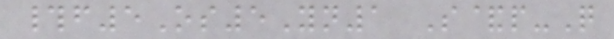#f5Os5Yn1 S&p-Q
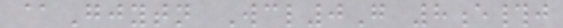@Gjytn Wcl0G 8e#j
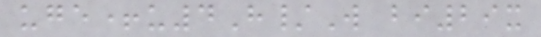uge+u4H/W bi29x
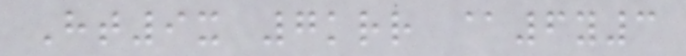Ht9x 7krr @6y3
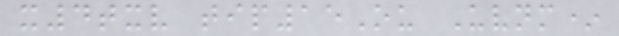x4txv tip15Ou Uvnm*
